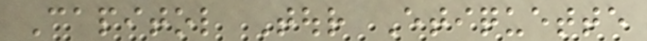Capitol Tour Etiquette
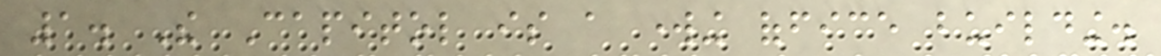1. The Capitol is a working office building.
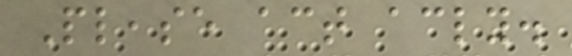Please act accordingly.
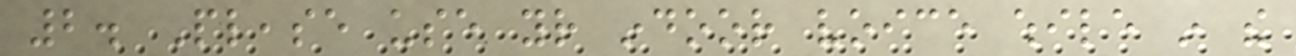2. Please use your indoor voice while in the
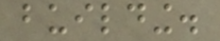building.
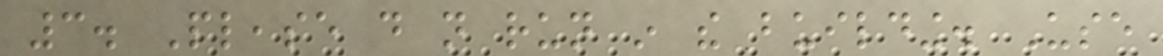3. Please do not run in the building. Use
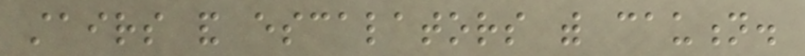stairs and escalators with caution.
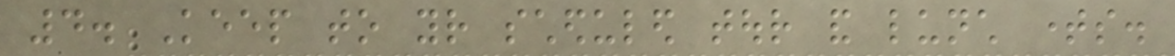4. Keep to your scheduled tour and lunch times.
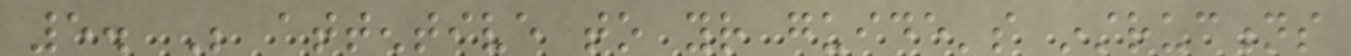5. Be attentive to your guide's instructions
